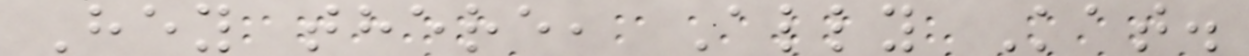Hey there, Ally Kat.
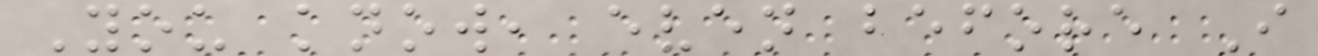You know, even before I
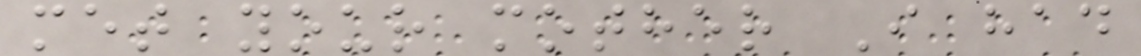met your mother I had
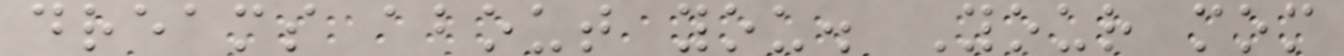dreams about you. Your mom
